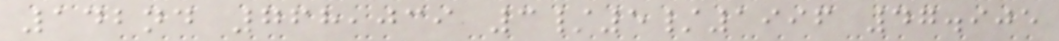142nd 768,039 3/5/1996 47.905
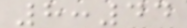8:44
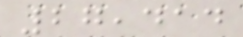27,414
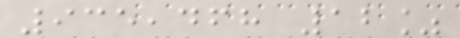935,468 12%
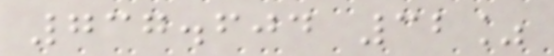737.604 32%
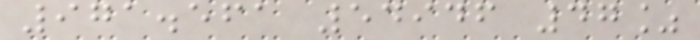971.561 54946 47%
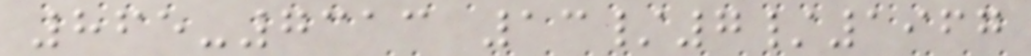865-7313 13/7/1967
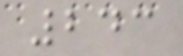243
